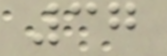37
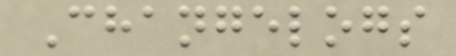Changelogs
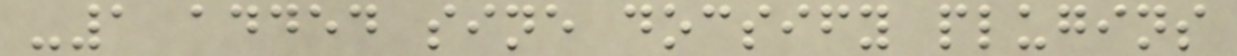-1 added sine docsify plugins
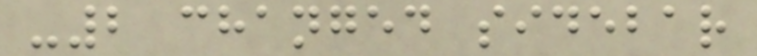-2 changed sidebar
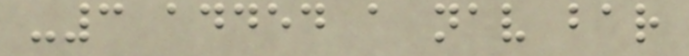-3 added a nav bar
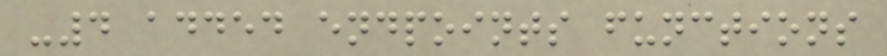-4 added endpoints functions
